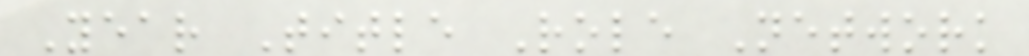Year Title Role Network
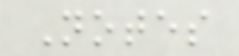Notes
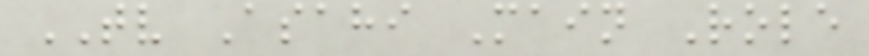TV Asahi Main Role
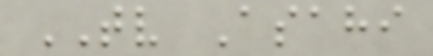TV Asahi
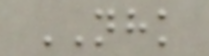NHK
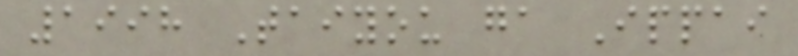1998 Taiyou ga Ippai
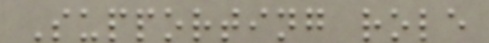Supporting role
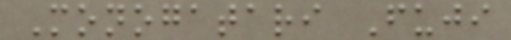Monogatari Fuji
